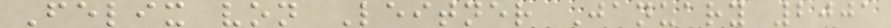Felix von Leitner January 2001
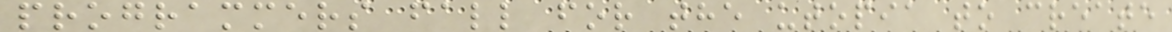programmers fall for the utopia to create
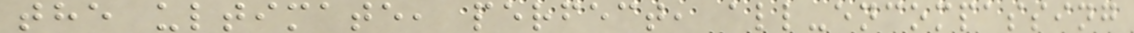the ultimate, perfect, all-encompassing
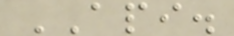API.
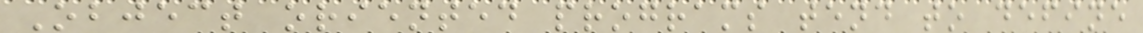Object oriented programs tend to define
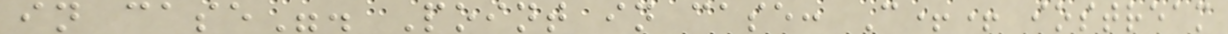in case". Point in case: C++ iostream
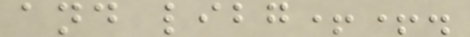and libg++.
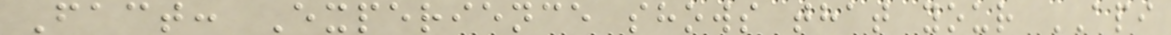Fact: Experience shows that your API
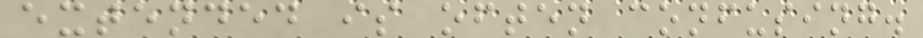extended is often confusing.
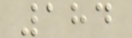184
